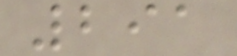291
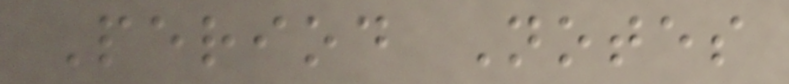Period Notes
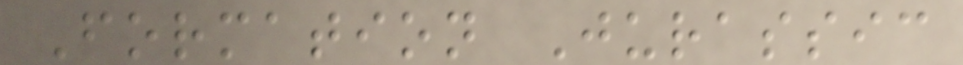Formation Jurassic
